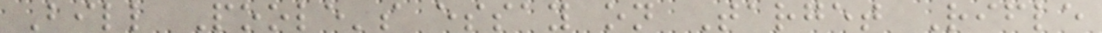Bill Poole's essay on Target Rifle
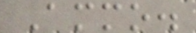Ammo.
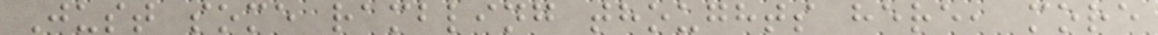Just some rambling thoughts here, more
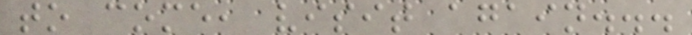to come, visit again...
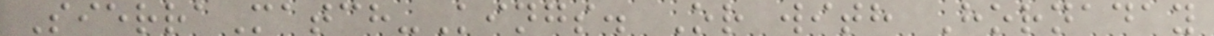SierraMatch-Kings. Or with Hornaday
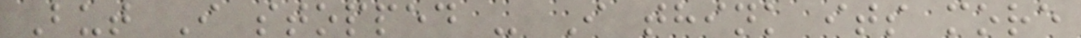But I stopped - I think its more
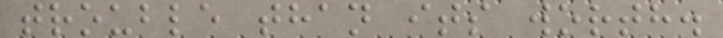trouble than its worth.
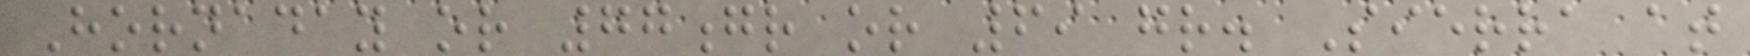Hornaday or 77gr or 69 gr. Sierra at
